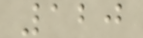120
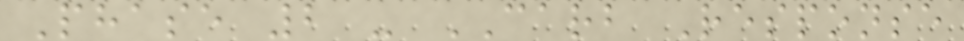Phase 2 - CARB Response
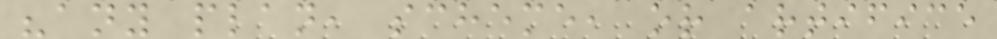"any plan, scheme, or artifice
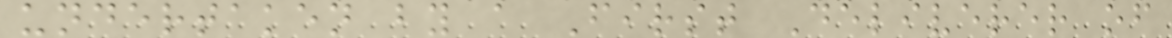undertaken by a First Deliverer of
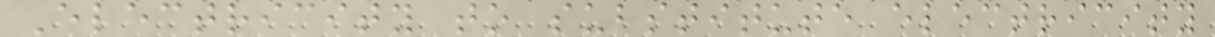Electricity to substitute electricity
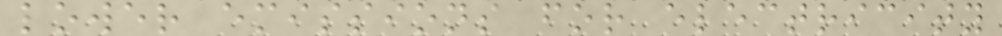lower emissions for electricity
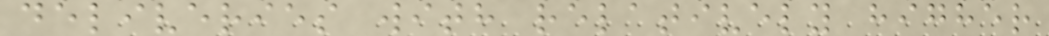deliveries with relatively higher
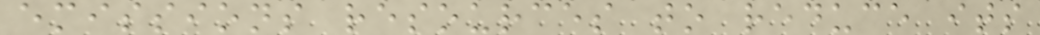emissions resources to reduce its
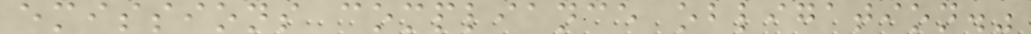emissions compliance obligation."
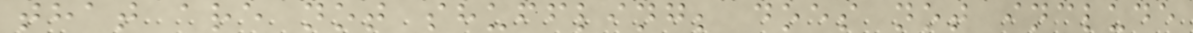that are not shuffling; does not include
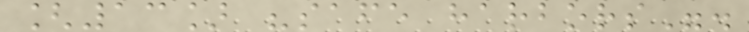[13] "safe harbors".
